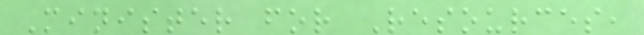Minister for Resources,
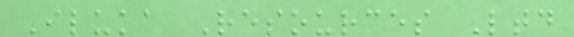Iluka Resources Ltd
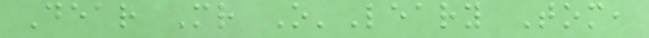Dear Mr O'Leary Tom,
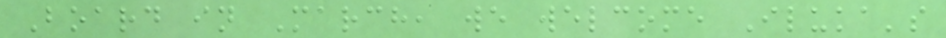Board in March, we welcome Iluka's
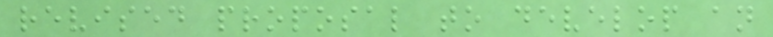revised proposal to develop an
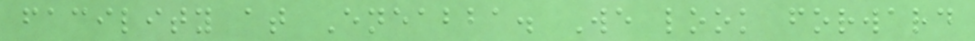facility at Eneabba. We look forward
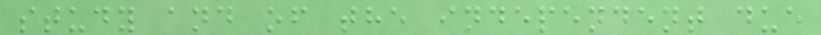study and of the independent due
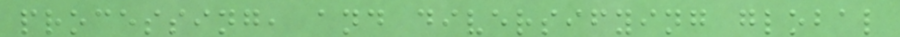processing, and diversifying global
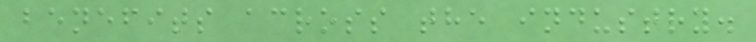benefits across the industry.
